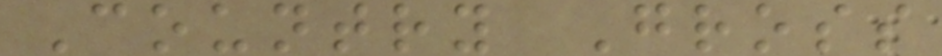Country Gross
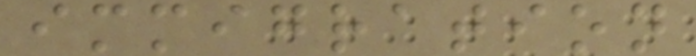immigration
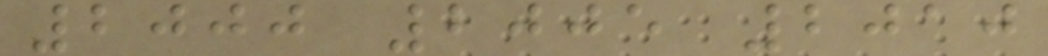2000 2005 2010
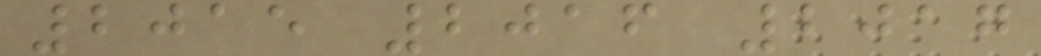2015 2016 2017
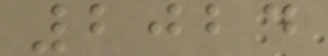2024
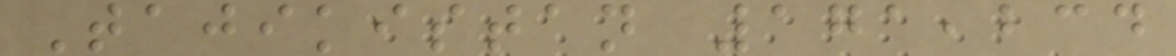Tajikistan 171,234
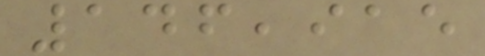146,915
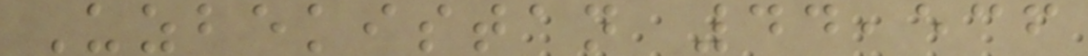Uzbekistan 44,536
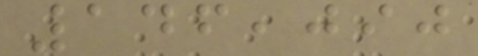146,090
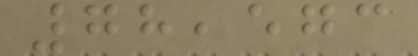78,573
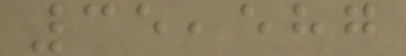35,587
